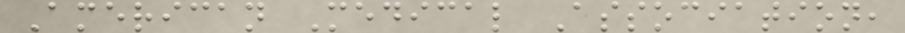American Medical Association,
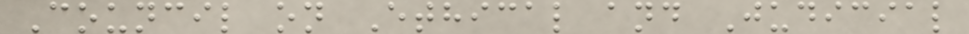Council on Ethical and Judicial
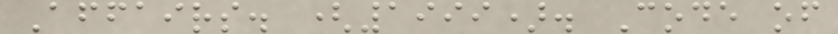Affairs. (1999). Code of
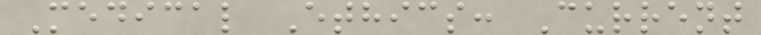Medical Ethics: Current
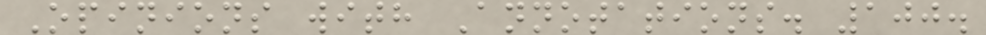Opinions with Annotations. 100.
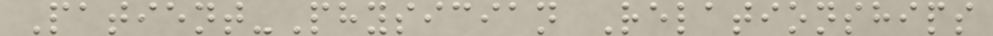Patient-Physician Relationships
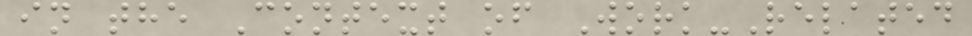in the Context of Work-Related
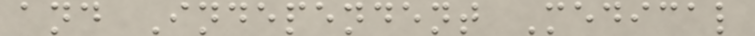and Independent Medical
